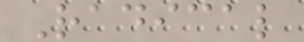Radical
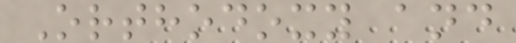Orthodoxy and
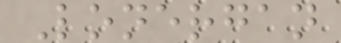Lonergan
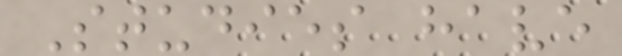Studies have
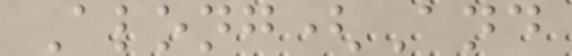Along(And
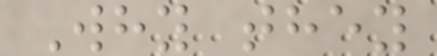Why they
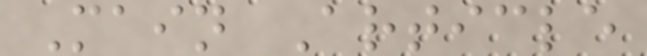Main Article
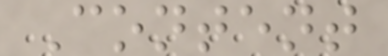Content
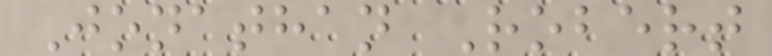Jonathan Robert
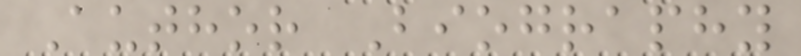Author Biography
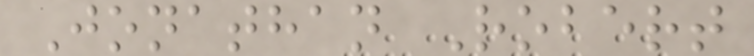Jonathan Robert
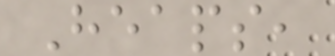Heaps,
